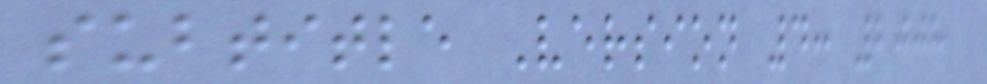subtitle Version 4: 2008
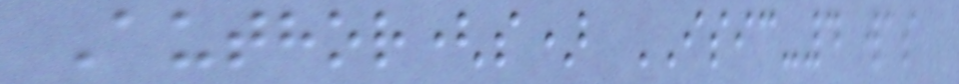Author(s) ISIC-4 was
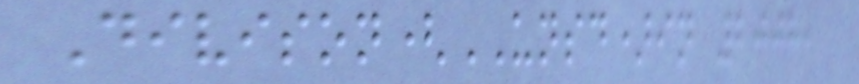Divison(UNSD)in 2008,
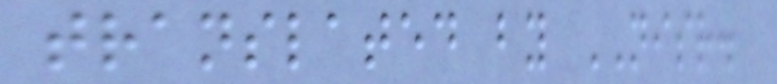translated by NISR.
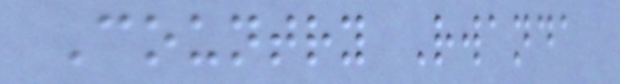Country Rwanda
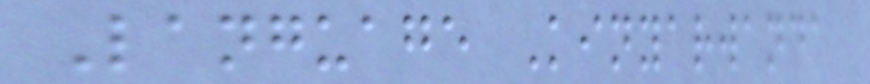Language Kinyarwanda
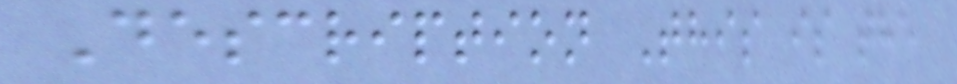Description This is the
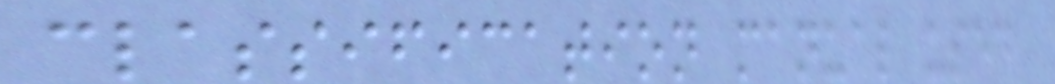classification manual used
